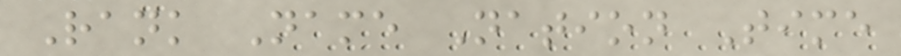Rank Name Nation Time
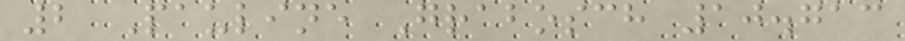2 Pauline Grabosch 10.713
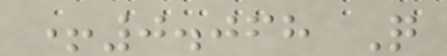+0.068 Q
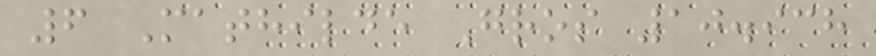6 Mathilde Gros 10.938
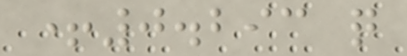+0.293 q
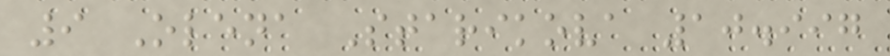9 Olena Starikova 10.997
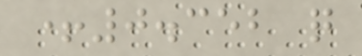+0.352 q
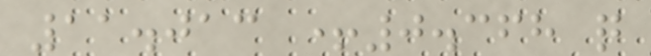11.013 +0.368 q
